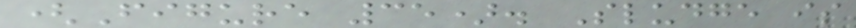(Figure 35). Sludge is
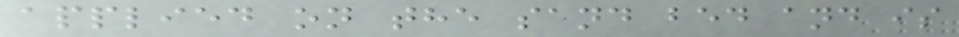applied on the sand bed and is
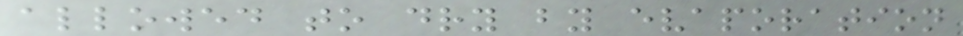allowed to dry by evaporation
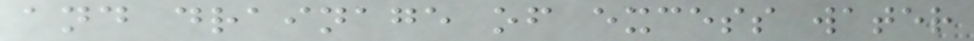and drainage of excess water
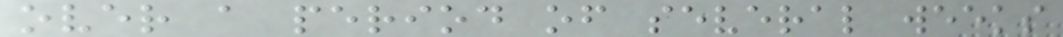over a period of several weeks
